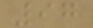97
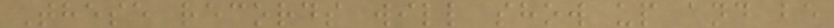These records will show up and be
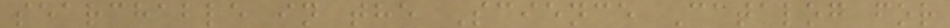searchable in the Science Catalog for
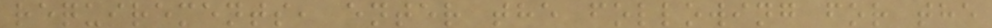requirements, enter the following for the
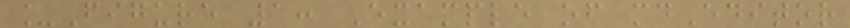_Figure 1: Example of mdEditor
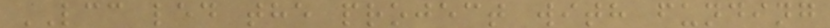LCC led the project with funding
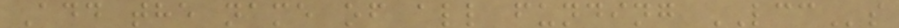Add the name of all funding LCCs
